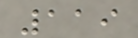119
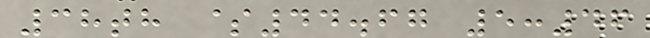38th $44.67 5:46
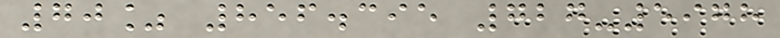70% 856.395 727-5978
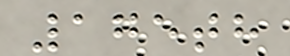175th
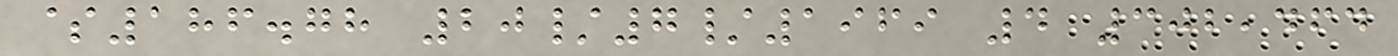$186.78 20/7/1969 4 302,464
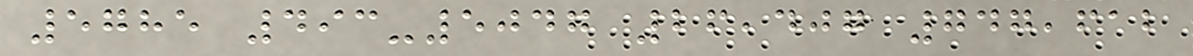5785 493-5047 26,407 747,612
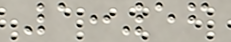1:56
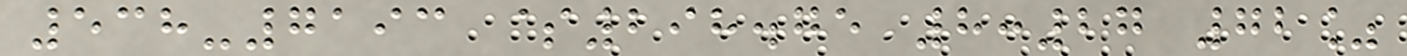538-7193 $298.75 8:27 72%
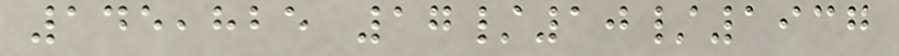145,825 17/10/1937
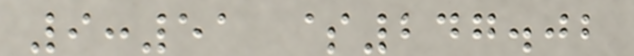9:51 $247.02
